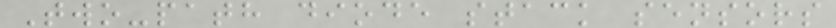Two-path diode stack sensors
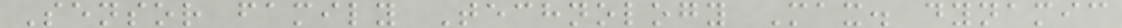Sensor family Technology Max. dynamic
